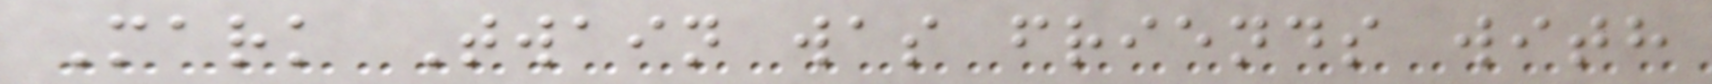Mark Twain was friends with
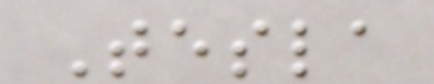Tesla
